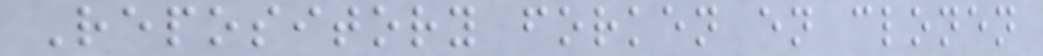Repository forken en clonen
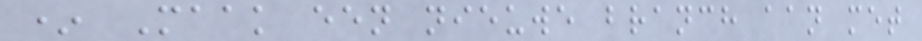* Maak een nieuwe branch aan met
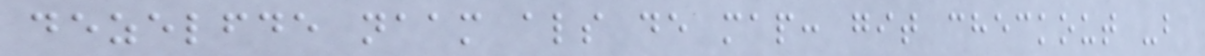dezelfde naam als de map: git checkout -b
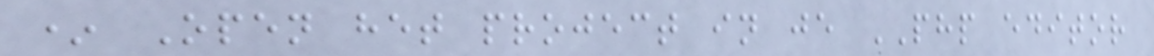* Open het project in je PHP editor
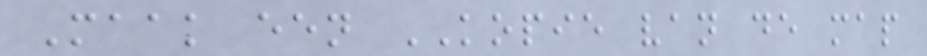Maak een KOPIE van de map
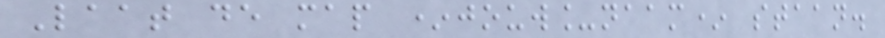Laat de map *jouw_naam* staan.
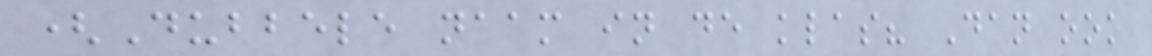(Dubbele naam in de klas? Dan ook
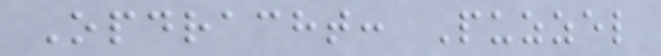Opdracht: Puzzel
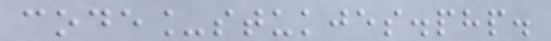code_stukjes.php.
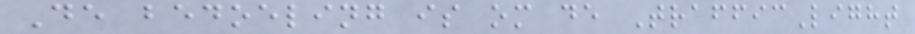De bedoeling is om de TrafficLight
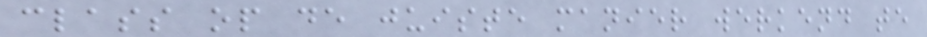class op de juiste manier werkend te
